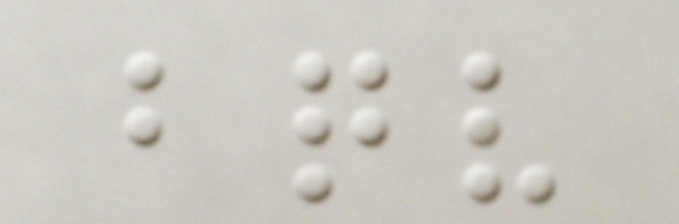bqv
